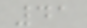41
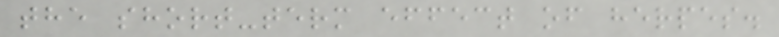the short-term effect of herpes.
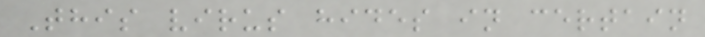This virus hides in certain
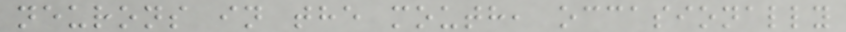neurons in the mouth, occasionally
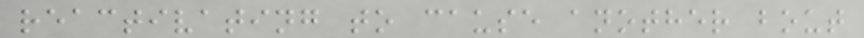reactivating to cause another bout
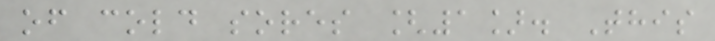of cold sores [1]. This
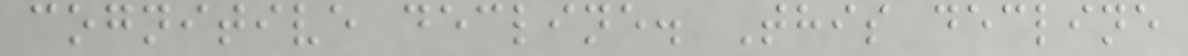cognitive decline. This decline
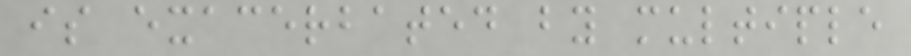is exacerbated by multiple
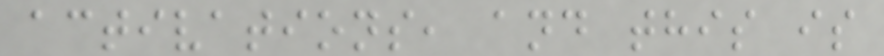activations, and this is
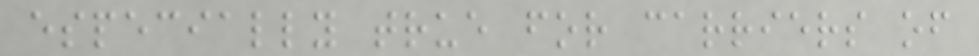especially true for carriers of
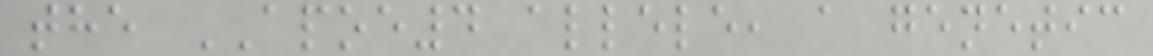the APOE4 allele, a genetic
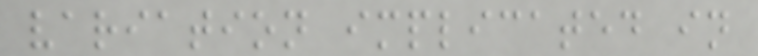variation implicated in
